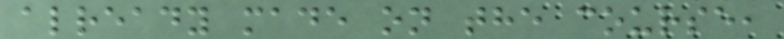already made on the course,
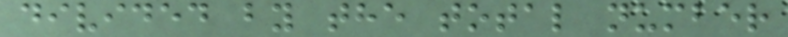divided by the total number
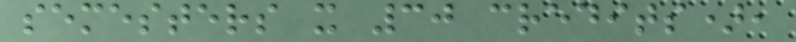semesters x 30 credits),
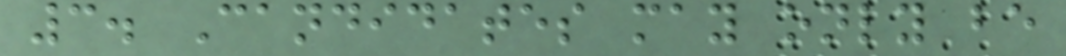3. Candidates may only be
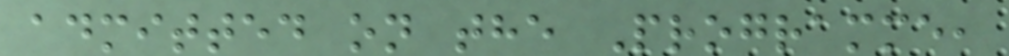admitted on the Programme,
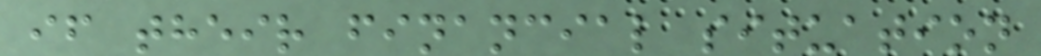if their financial situation
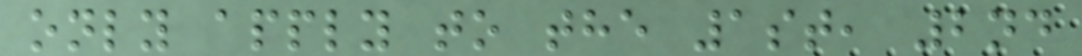only apply to the 1st, 2nd
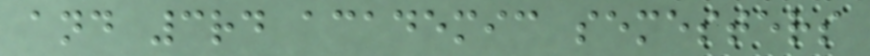and 3rd academic semesters
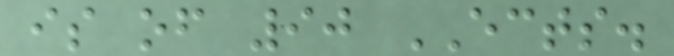is of 90 ECTS.
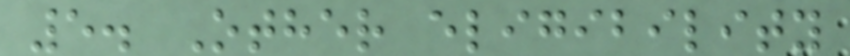5. Other eligibility
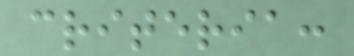criteria:
